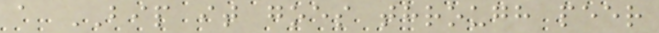a BIP it goes through peer
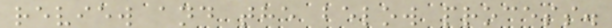review and the below process.
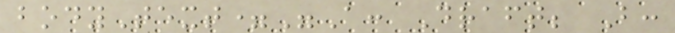bodyText="A: Draft; B:
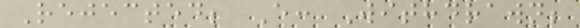Rejected; E: Withdrawn;
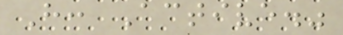H: Active."
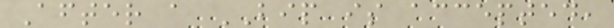After a BIP is accepted,
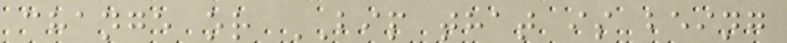change or BIP that is being
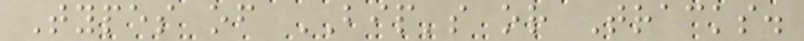Types of BIP's or Tracks.
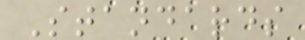Standards
